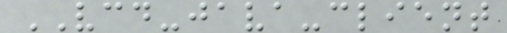VCD-java-client
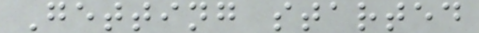Getting started
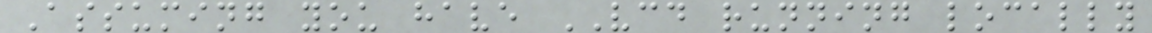Assuming you have VCD running locally
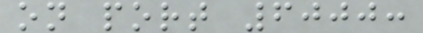on port 6000:
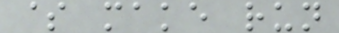$ make run
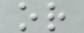or
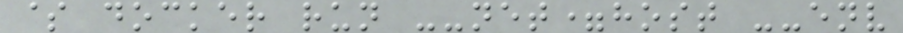$ docker run --net=host --env
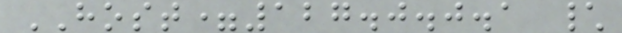HOST=127.0.0.1 \
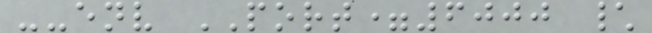--env PORT=6000 \
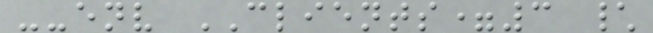--env CLIENTS=3 \
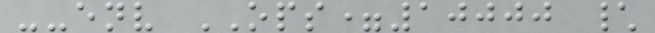--env OPS=10000 \
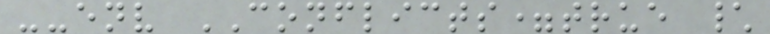--env CONFLICTS=true \
